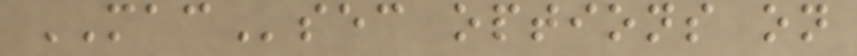MACsec options on
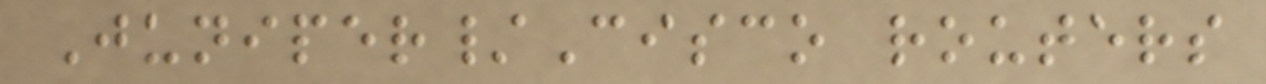Juniper/Cisco routers
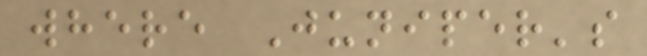where Juniper's
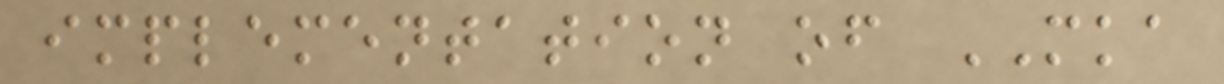implementation of MKA
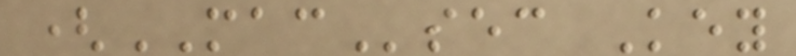(MACsec Key
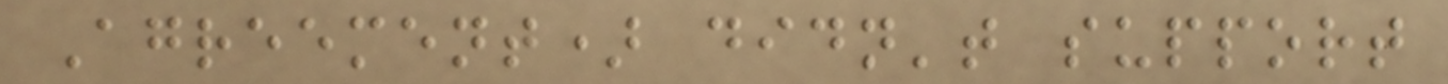Agreement) didn't support
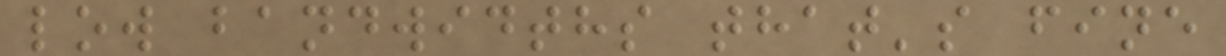low bandwidths that's fine
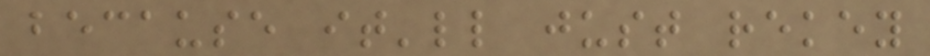because it'll just rekey
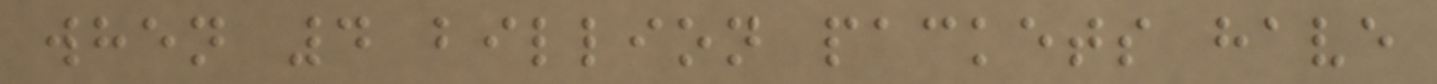when 4 billion packets have
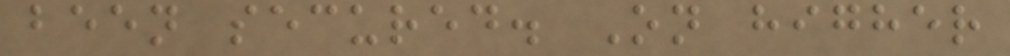been secured. On higher
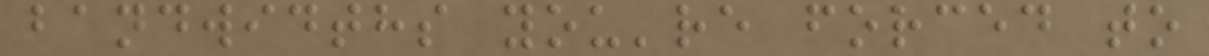bandwidths you're forced to
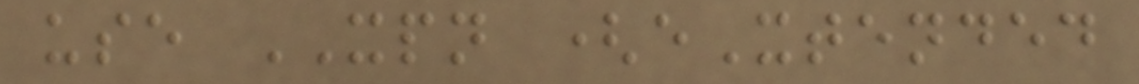use XPN (eXtended
